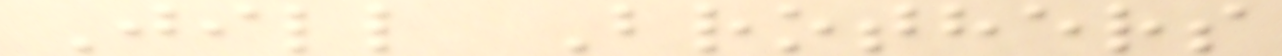Jill Brothers
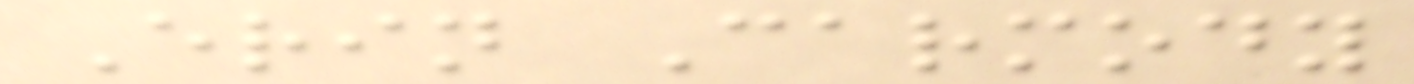Erin Carmody
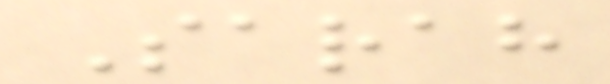Sarah
